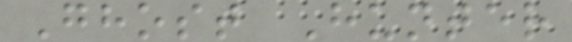Ghost Hunter
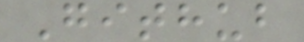Github
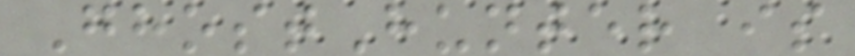GhostHunter is
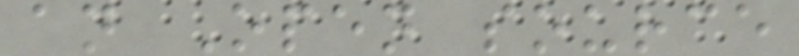an Open source
